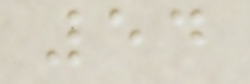54
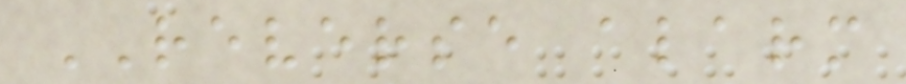REVERSE alarm
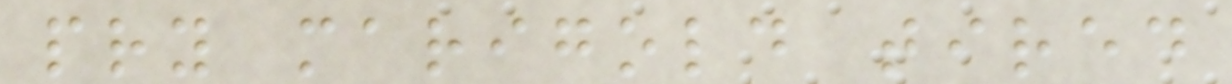pry marigold tired
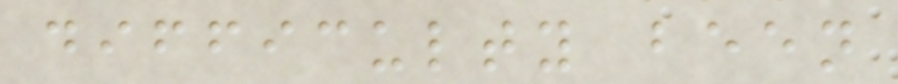difficulty been
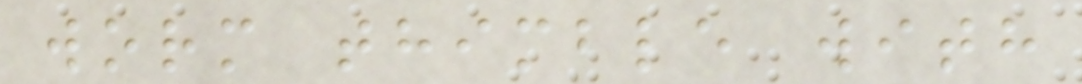worm thimble with
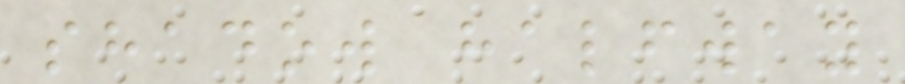shadow halfway
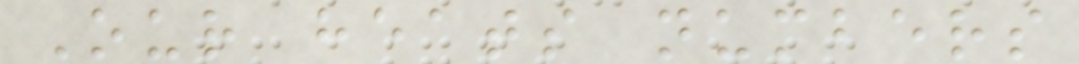Our heats numbers
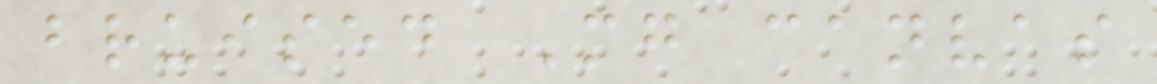bruised Mg canvas
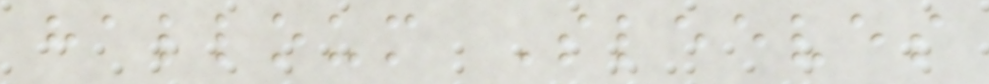halloum Sleeves
